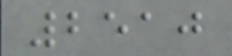2510
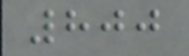800
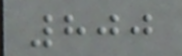800
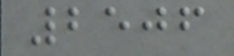2506
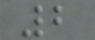2
